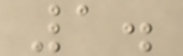1.
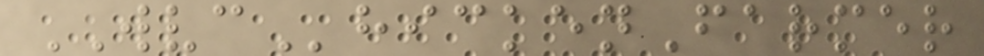WVChickenFarmer
